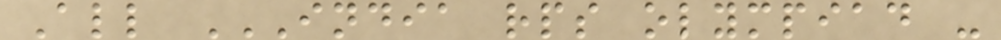All INDIA RPS OLYMPIAD -
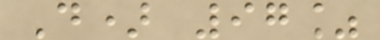D) 97%
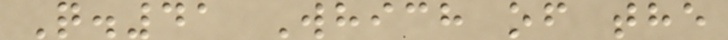Q.41 Which of the
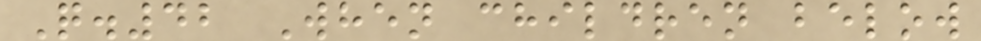Q.42 When children below
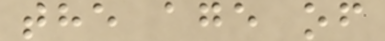the age of
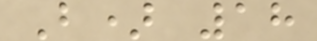B) 18
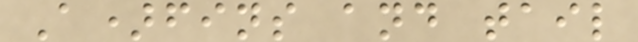A)fins and tail
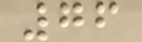76
